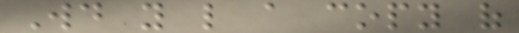Would you like a copy of
